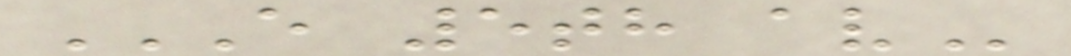E 5TH AV
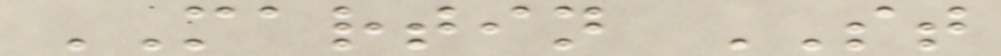MARTIN ST
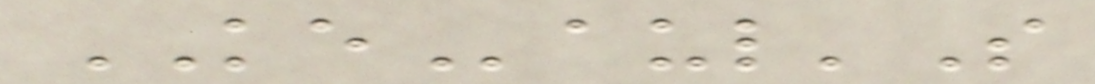KEaul'S
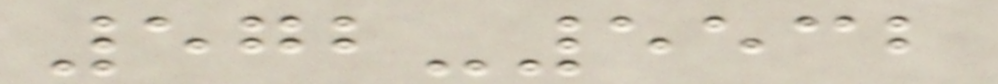572-5532
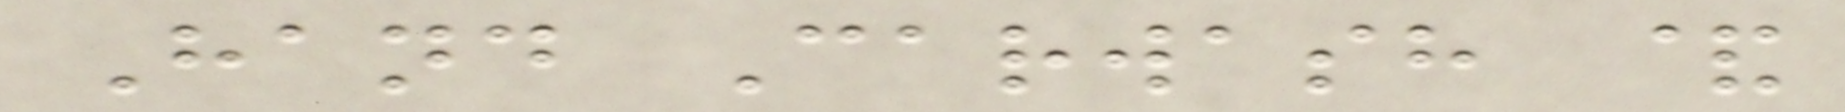Hand Carwash &
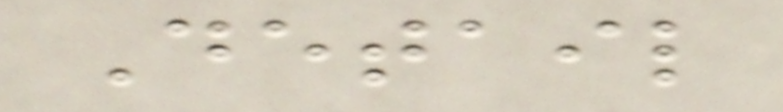Detail
